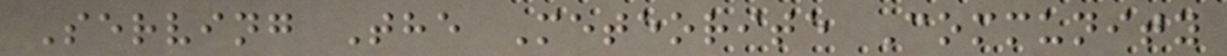Serving The Meteorite Community
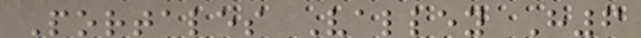Portales Valley H6
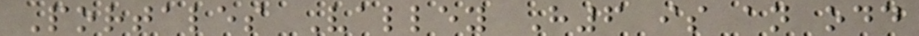Portales Valley H6 is an odd
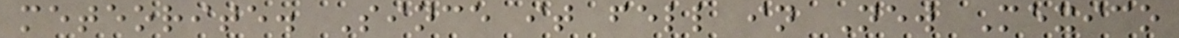meteorite. Since it fell in New Mexico
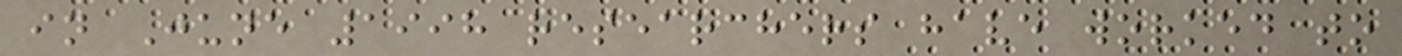in June 1998 researchers have worked to
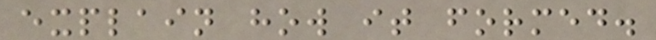explain how it formed.
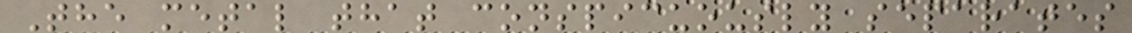The metal that conspicuously separates
